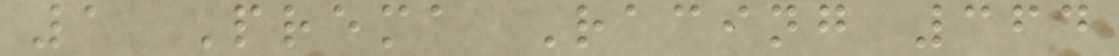1 Prema Racing 364
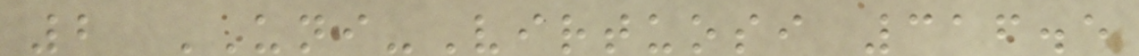2 UNI-Virtuosi 316.5
